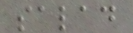salad
